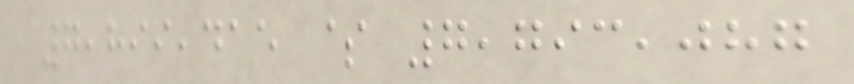7,899,415 $ 7,793,087
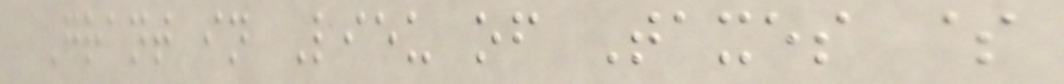Grant in Lieu of Taxes $
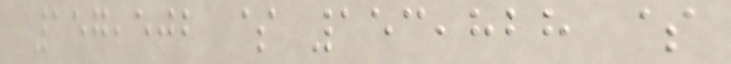157,502 $ 153,828 $
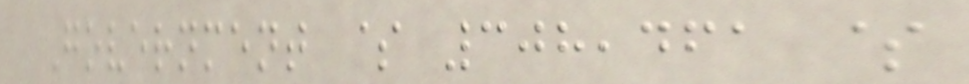Government $ 308,461 $
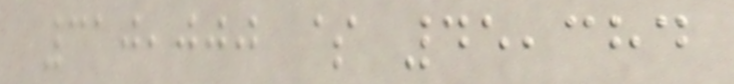310,000 $ 45,384
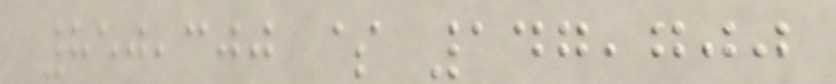850,300 $ 147,700
